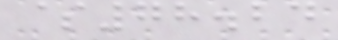$78.24
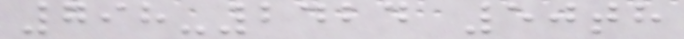798-2424 50th
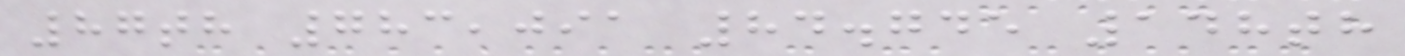87th 783,091 84.745 148th
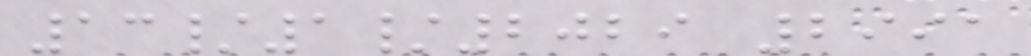13/1/2029 2991
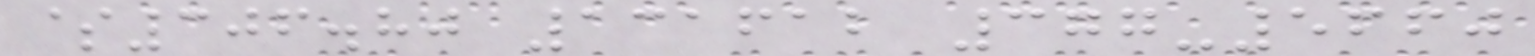$306.80 131612 377-5660
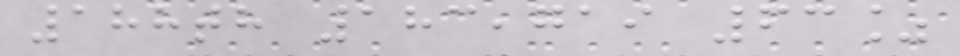188th 183,719 63%
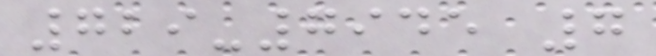729-7945 7
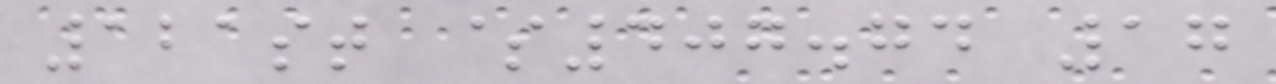121st $407.74 17
